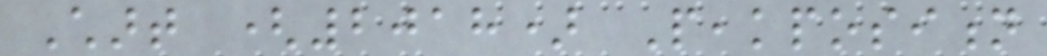Chart (2018) Peakposition
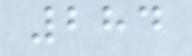284
